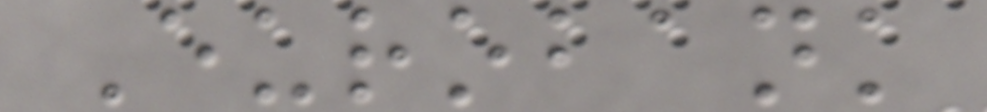Eurobank
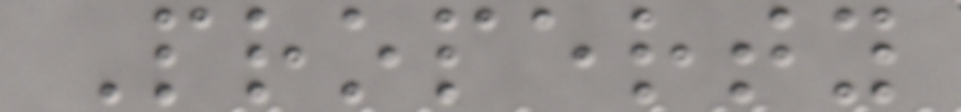Property
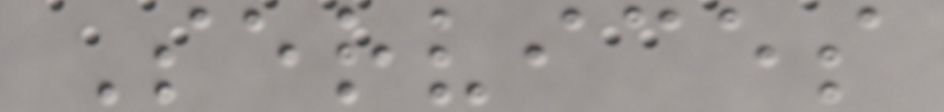Services
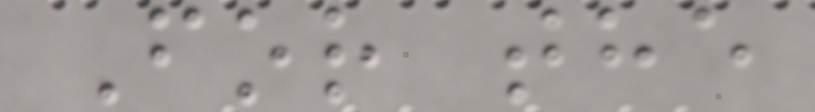For the
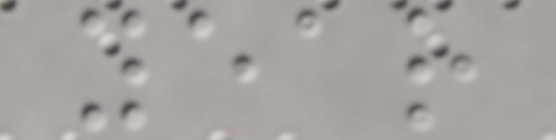year
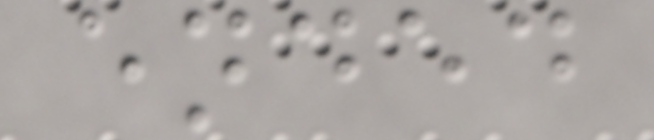ended
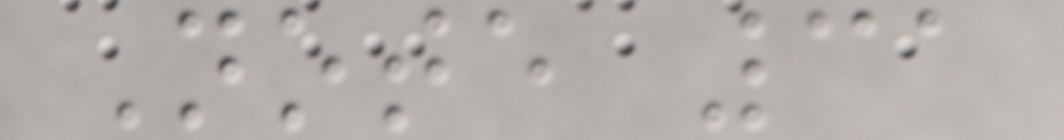Note 31
